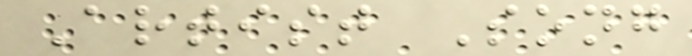Artist Song
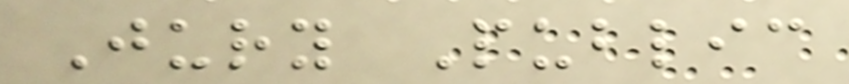Jury Public
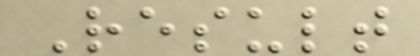Result
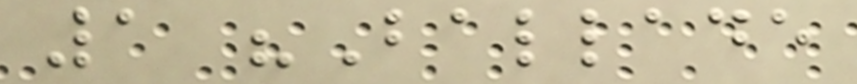1 "Ballade
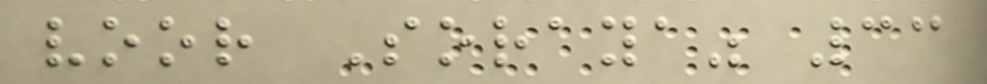voor Soraya" 33
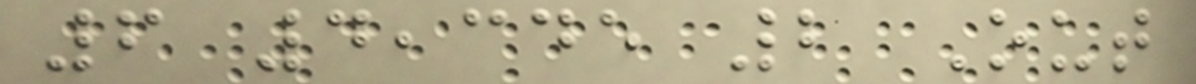6 4,345 2 Out
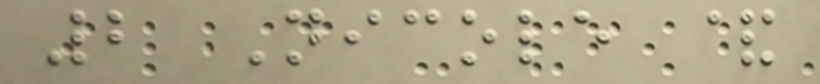2 Nicole &
